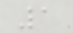1
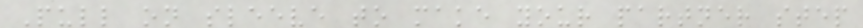Pull on sleeve to make your partner step
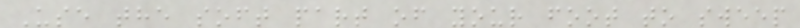Use the soft part of your foot to sweep
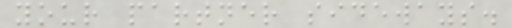your partner sideways.
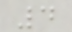4
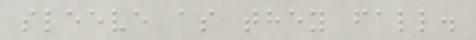sleeve as they fall.
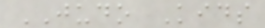JUDO Kids
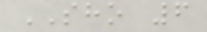SHO 6
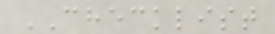CHECKLIST
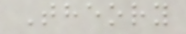Theory
